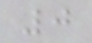0
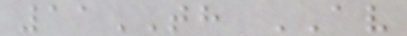11TH AV
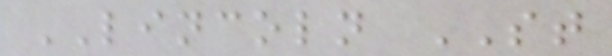LINCOLN ST
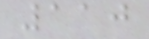110
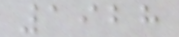1928
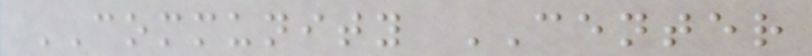COMMUNITY CENTER
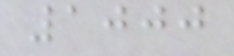1000
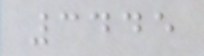3445
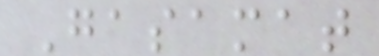Gasamat
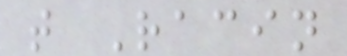t Racin
